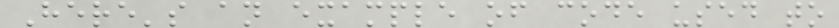Here's an example of code used to
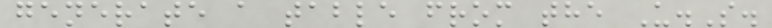generate a table from the U.S.
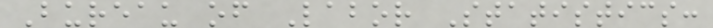Bureau of Labor Statistics:
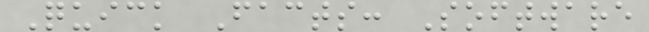Quick Facts: Software
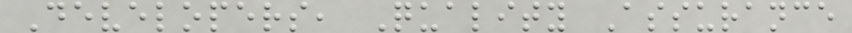Developers, Quality Assurance
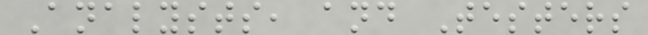Analysts, and Testers
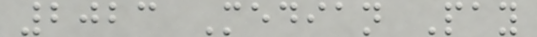2023 Median Pay
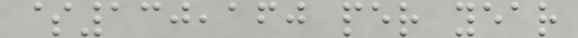$130,160 per year
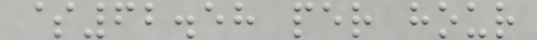$62.58 per hour
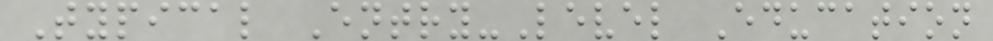Typical Entry-Level Education
